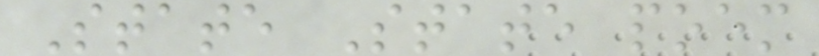State State poem
